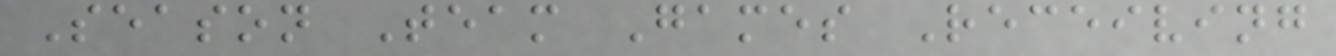Season Team Games Receiving
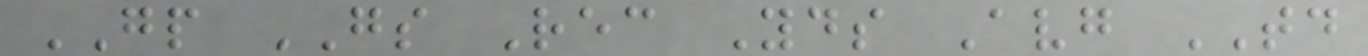GP GS Rec Yds Avg TD
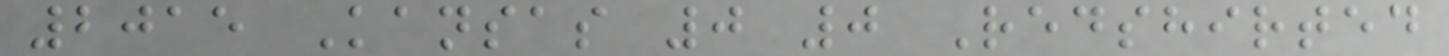2015 Kansas 0 0 Redshirted
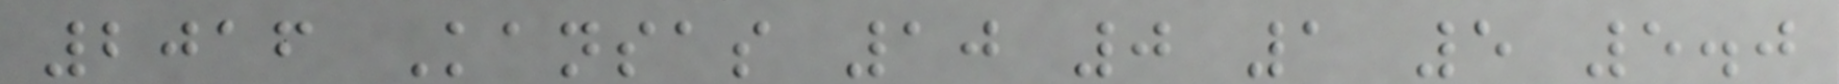2016 Kansas 10 0 1 5 5.0
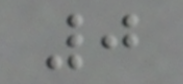0
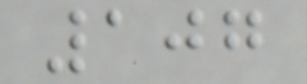107
